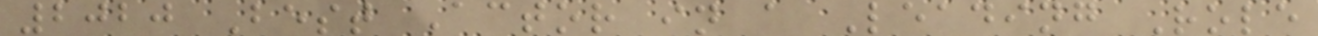2020 Best Actor in a Leading Role
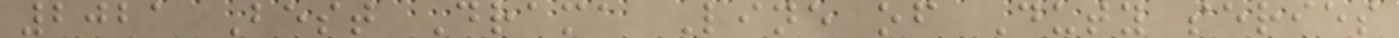2021 Best Drama Line of Duty series
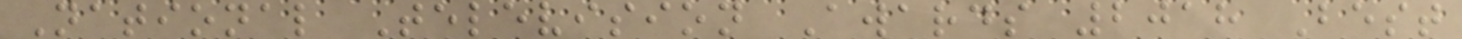National Television Awards 2018 Best
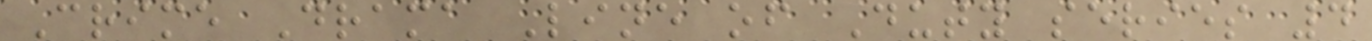Crime Drama Line of Duty series 4
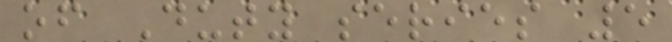of Duty series 5
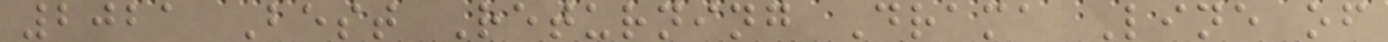2021 Best Returning Drama Line of
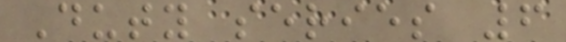Duty series 6
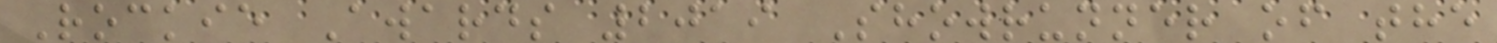Rockie Awards 2019 Showrunner of the
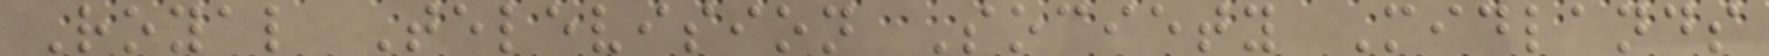Royal Television Society Midlands
